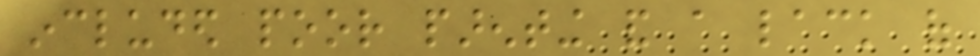included poor parenting and a lack of
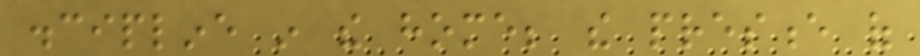discipline in the home; the presence of
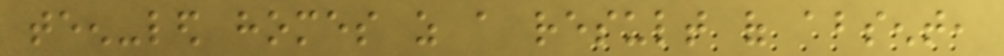teen-led homes as a result of absent,
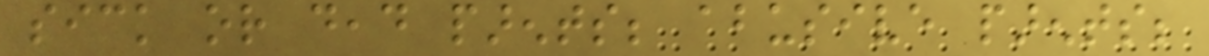sick or dead parents; abusive parents;
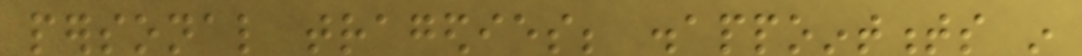personal tragedies; disappointments in
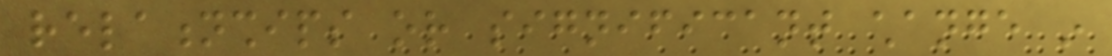relationships or significant change in
